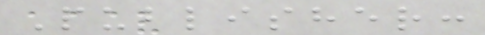Publisher:
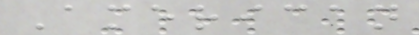American
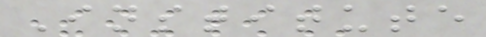Institute
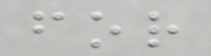for
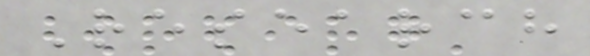Research
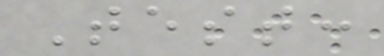Test:
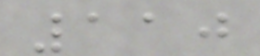110
